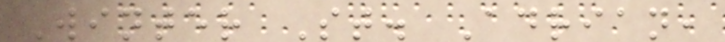Winter St. Adrian,
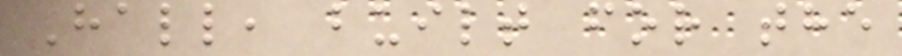Hall, built for the
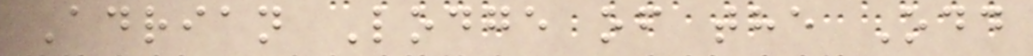Adrian Lodge of the Odd
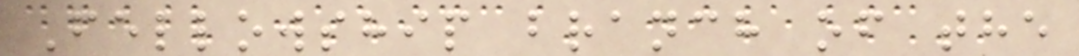Fellowship branch of the
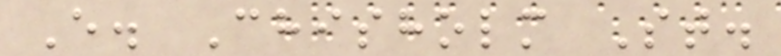E. Chisholm St.
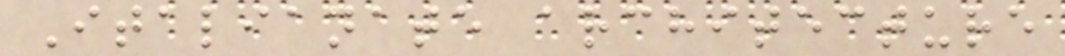Italianate architecture
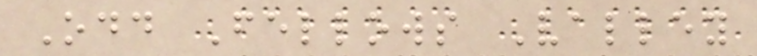Odd Fellows Valley
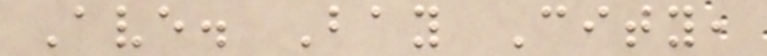Ave. Bay City,
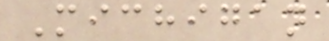Michigan
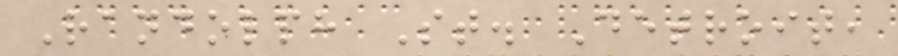Randolph St. Detroit,
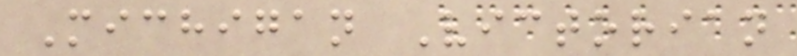Michigan Victorian
